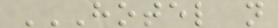HOTEL N
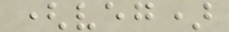(veg)
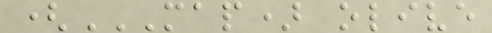(MAP) OLIVE
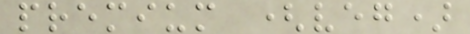premium (veg)
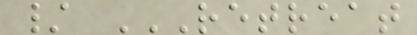/ RETREAT
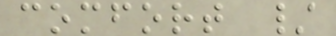comfort /
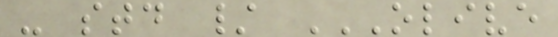- std / OLIVE
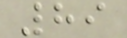89
